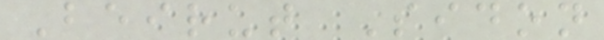Beirut Sidon
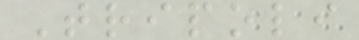Tripoli
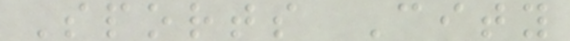Sports City
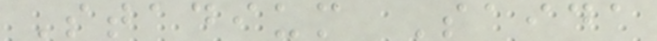Stadium Saida
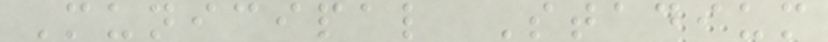Municipal Stadium
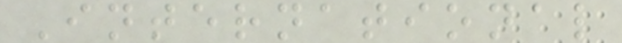International
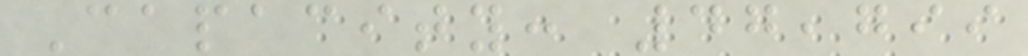Capacity: 47,799
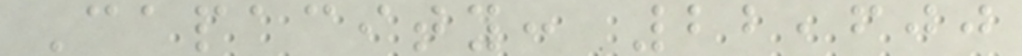Capacity: 22,600
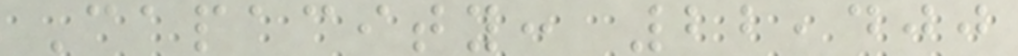Capacity: 22,400
